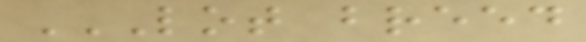LOT BREED
